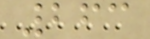263
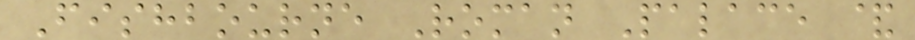Fishbourne Roman Palace &
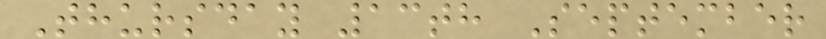Thursday 13th September
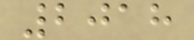2018
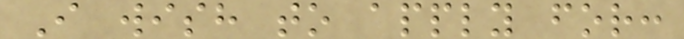I wish to apply for:
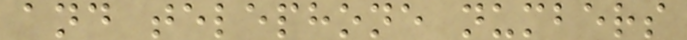and telephone numbers
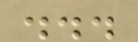...
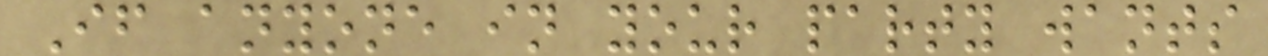If anyone in your party wants
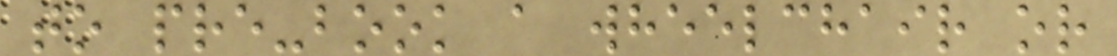to pre-book a wheelchair or
